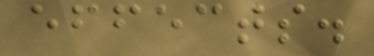effects.
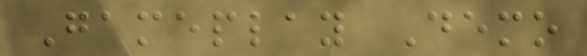Gameplay Demo
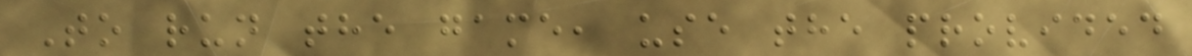To run the game, use the provided
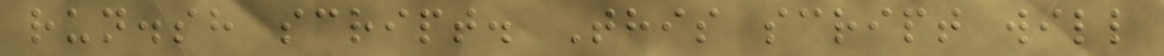run.sh script. This script will
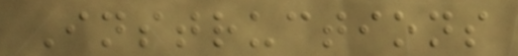Instructions
